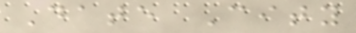Date City
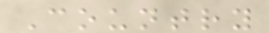Country
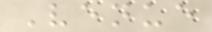Venue
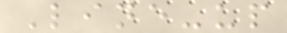Line-up
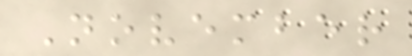November
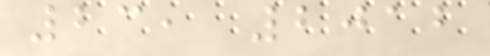23, 2012
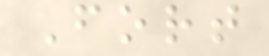Fort
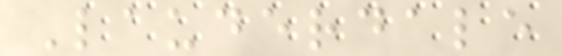Lauderdale
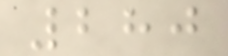280
